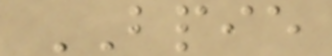BPIE
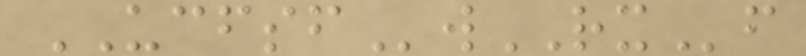UCFSFwRXf
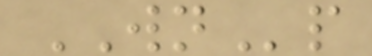WNp
